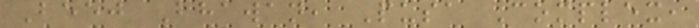Beej Bhawan, Pusa Complex,
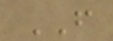FROM
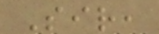Sir,
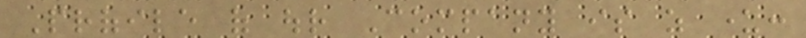Profile of our Company is as under:
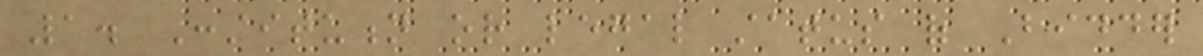1. Constitution or legal status of Bidder
